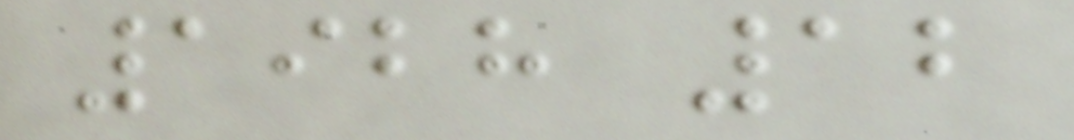1928 12
